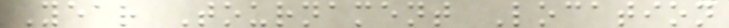Year Tournament Location
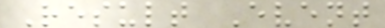Result Event
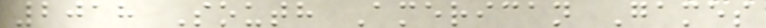2018 South American Games
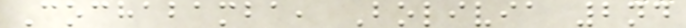Cochabamba, Bolivia 2nd
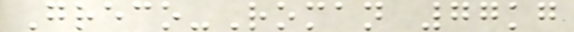Greco-Roman 77kg
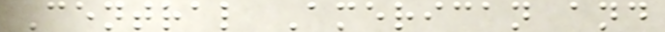Central American and
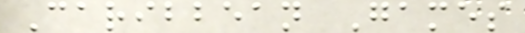Caribbean Games
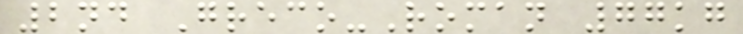2nd Greco-Roman 77kg
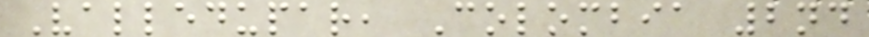Valledupar, Colombia 2nd
